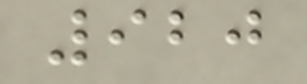920
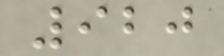920
